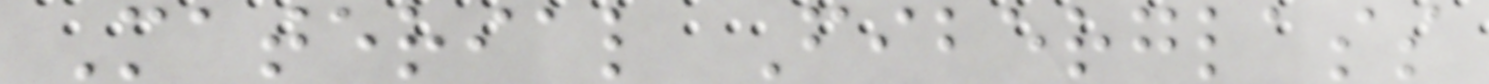Material Fiberglass
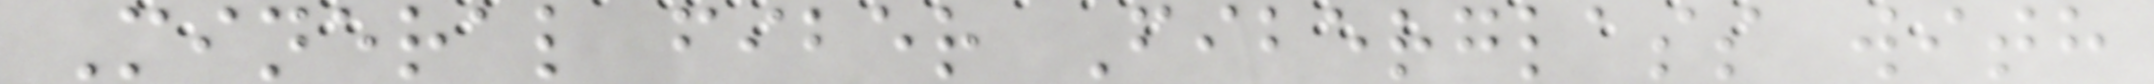Mineral fiber Fiberglass with
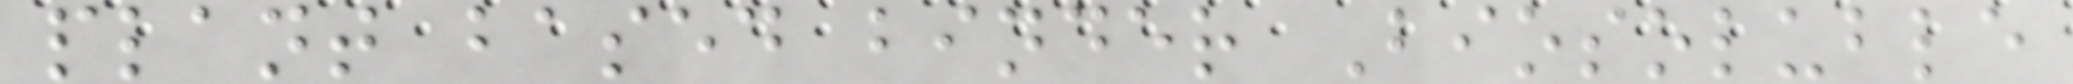plant based binder Biosoluble
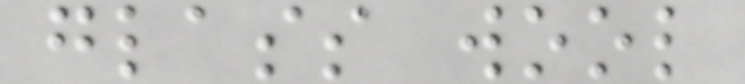glass wool
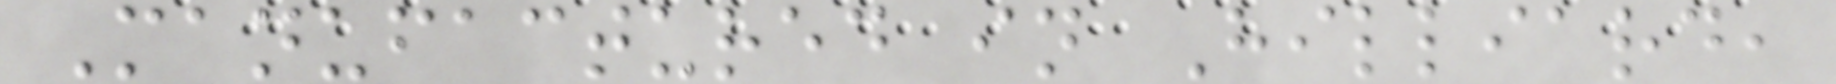Manufactured in Hilliard,
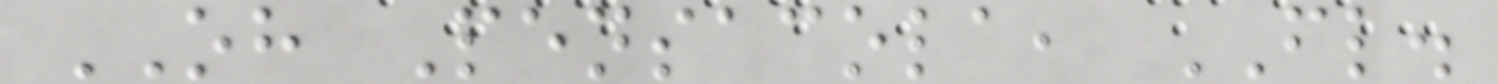OH Pensacola, FL.
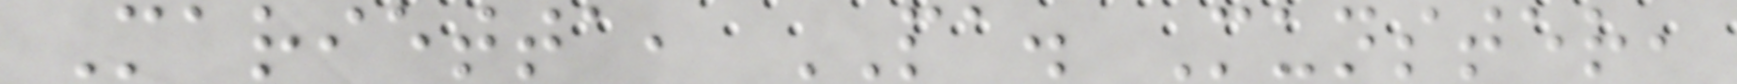Marietta, PA. Munster,
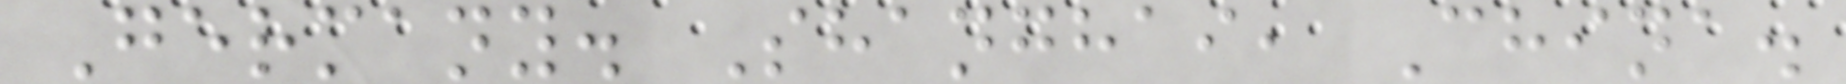Germany. Shanghai, China.
